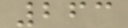263
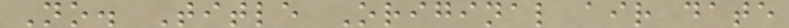No. Title Original air date
